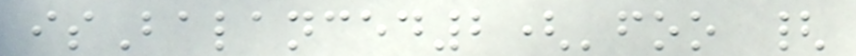isBalanced2('foo {
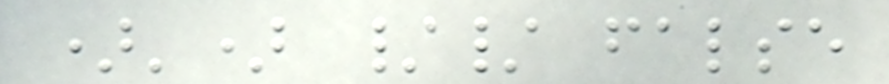)') // false
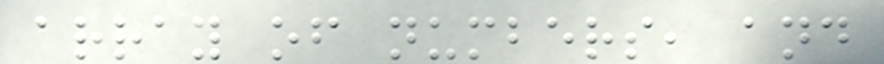array of numbers, and
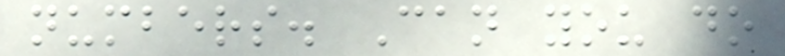numbers. Can you do
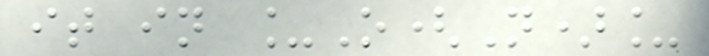it in _O(N)_
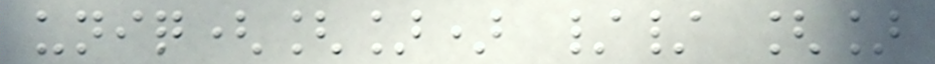uniq([]) // []
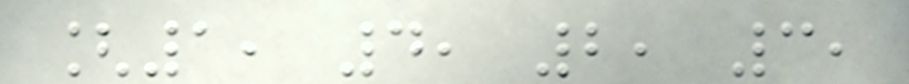[1, 4, 2, 3,
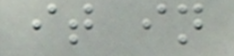it in
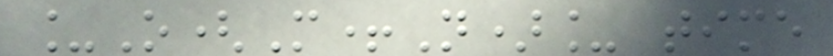_O(M+N)_ time
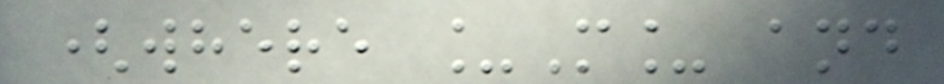(where _M_ and
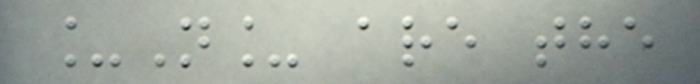_N_ are the
